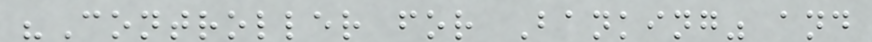"Controller for Banking" and
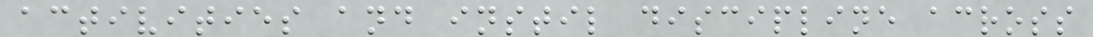activities and instil discipline across
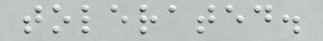tolerated.
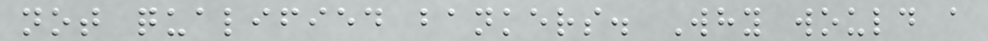not qualified bankers. Why would a
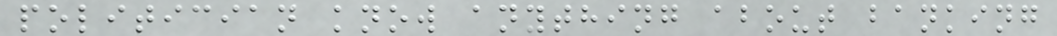politician know anything about banking
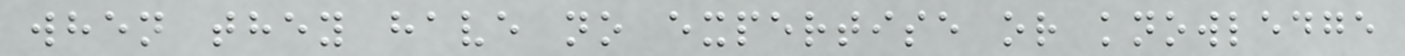when they have no expertise or knowledge
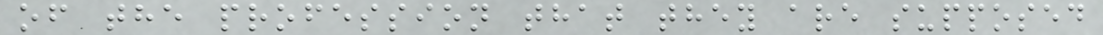of the profession that they are supposed
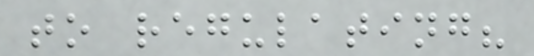to regulating?
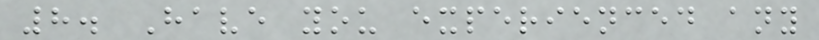8. Have you experienced any
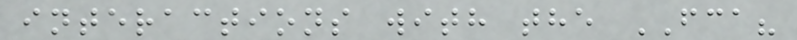interactions with the FCA?
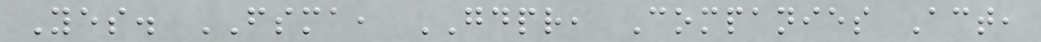Yes. FSMA, GDPR, Companies Act,
